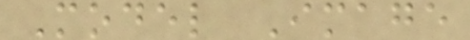Model Image
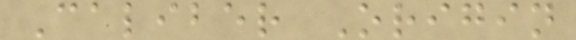Caliber Origin
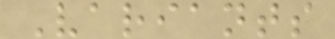Variants
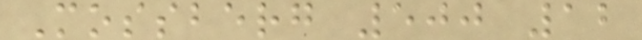Mossberg 500 12
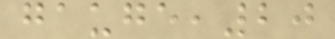gauge,20
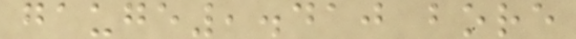gauge,.410 bore
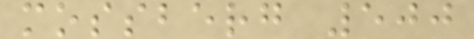mossberg 500
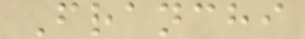Franchi
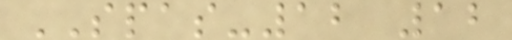SPAS-12 12
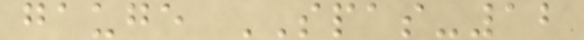gauge SPAS-12
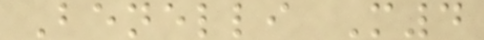Benelli M4
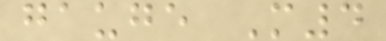gauge M4
